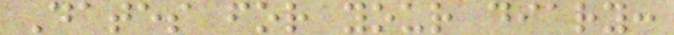Dates for your diary:
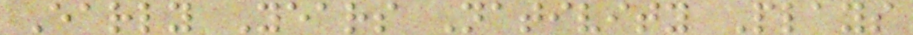Early Years Nativity Plays
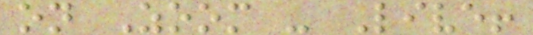on Zoom - Live!
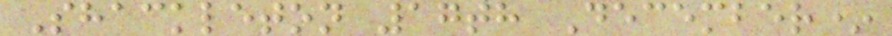Shackleton 17th December*
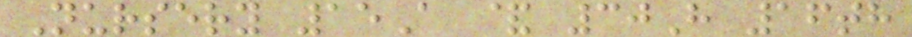Nursery 15A & 30H 16th
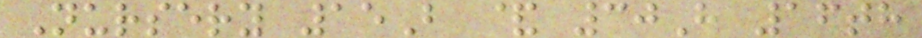Nursery 15B & 30H 16th
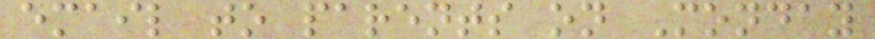email to parents on Monday
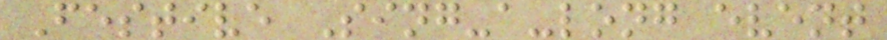Festive Sing-a-long event
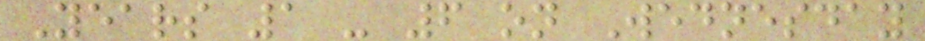Years 1 - 6 on Wednesday
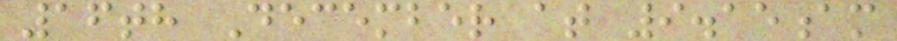16th December at 9.15am
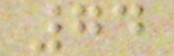74
